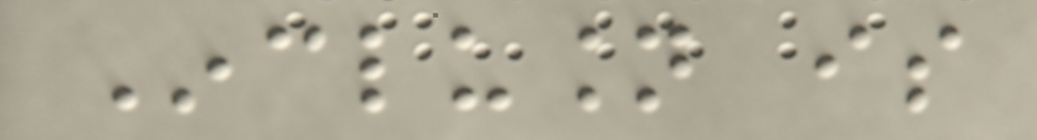Inclusion is
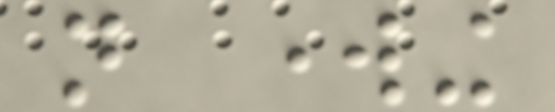not working
